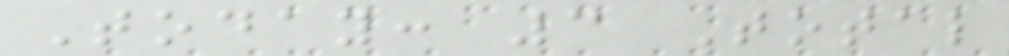Today: 3 Total
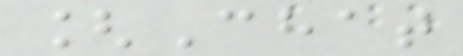[Chat
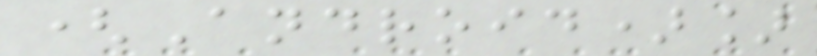(Android)]
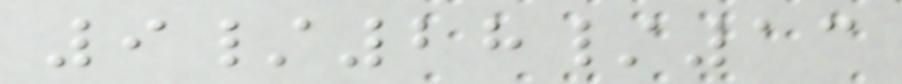9/28/13
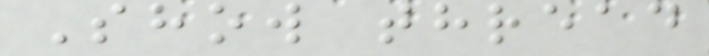Show thread
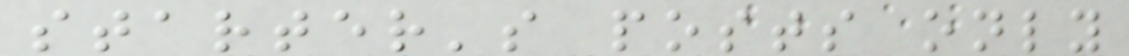starter's posts only
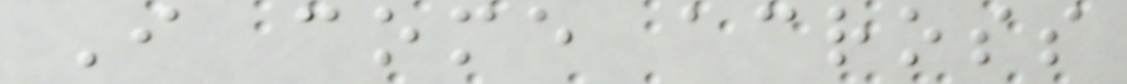I come across
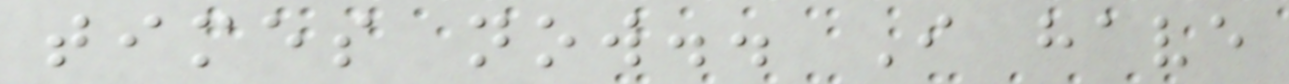times now.. I have
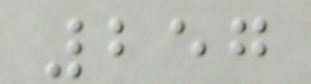257
